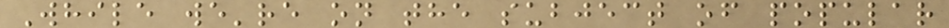While we're on the subject of popular
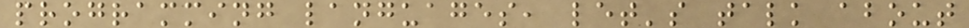programming languages, let's talk about
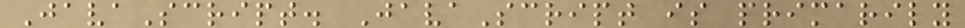JavaScript. JavaScript is primarily
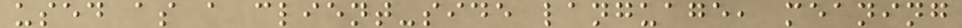used as a client-side language, meaning
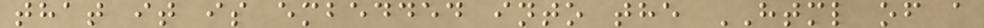that it is embedded into the HTML of a
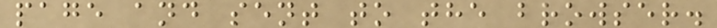page and sent to the browser.
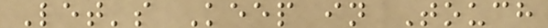Let's Keep in Touch
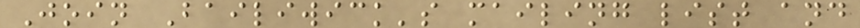Join Bailiwick's mailing list and
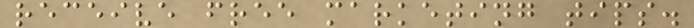receive free marketing tips.
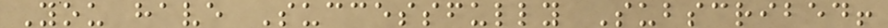You have Successfully Subscribed!
